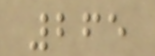265
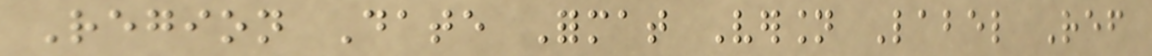Region Date Format Version Label Ref
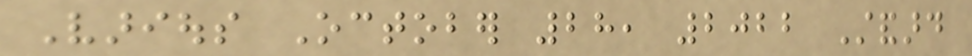Various October 28, 2022 Standard
